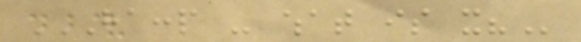HACCP - WHAT IS IT?
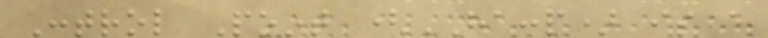Control Point (HACCP) is a
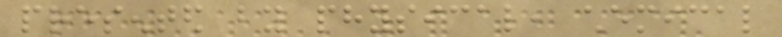presented by physical, chemical
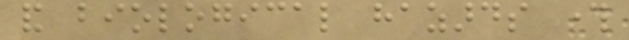and biological hazards through
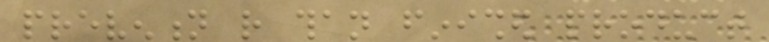prevention rather than finished product
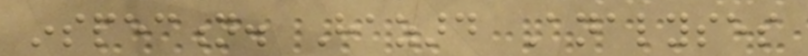inspection. Hazard Analyses
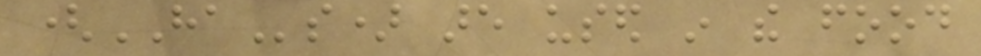(HAs) are used in the food
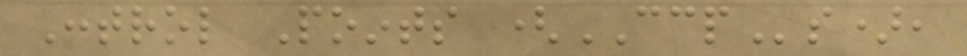Control Points (CCPs),
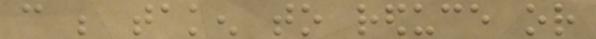can be taken to reduce or
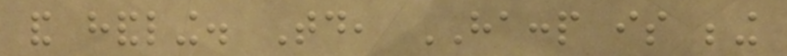and handling. Today, HACCP is being
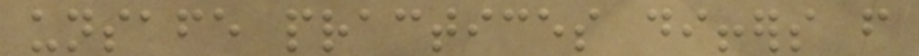unsafe practices differs from
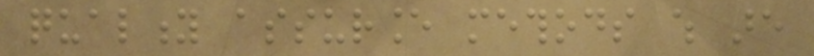quality assurance methods which are
